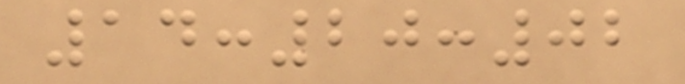14:20:02
